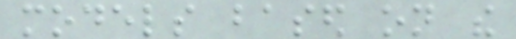models based on the
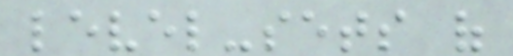level-sets of
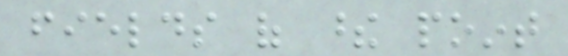fields of these point
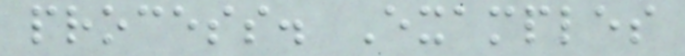process. Examples
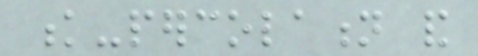k-percolation and
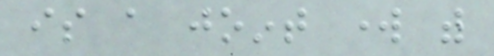is a joint work with
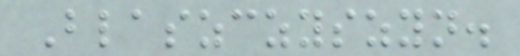Blaszczyszyn.
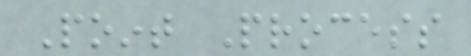Point Process
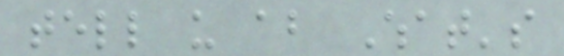tell us about What's
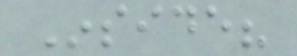Inside?
